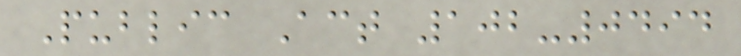Public Act 102-0494
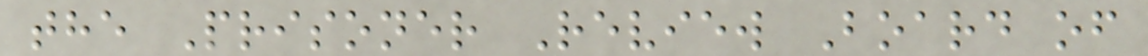the Prisoner Review Board of
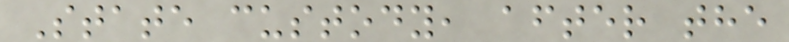State custody, after the
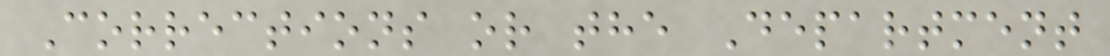Corrections or the Department
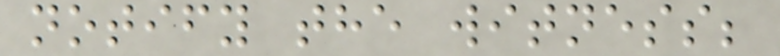notify the witness;
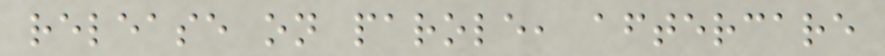release on parole, aftercare
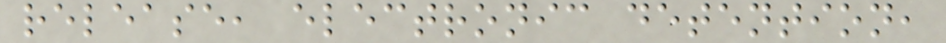release, electronic detention,
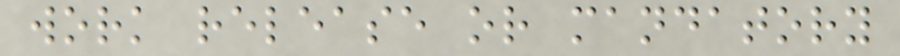work release or mandatory
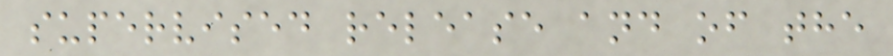supervised release and of the
